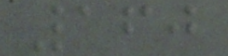160
